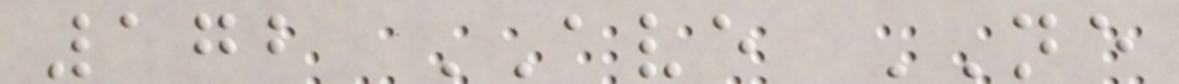172 AVE NE
